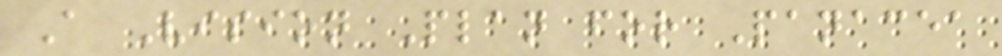A Vision Plan for Panacea
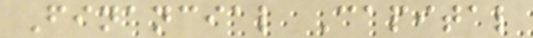Financial Capital
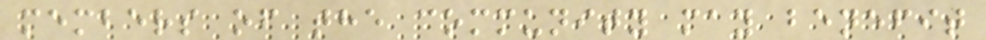members of the community may benefit
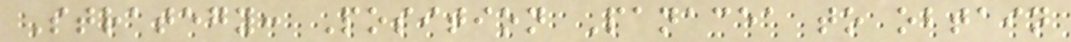Strategy: Position Panacea to obtain
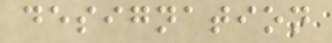designation
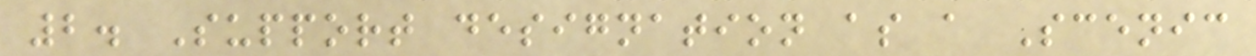2. Support designation as a Scenic
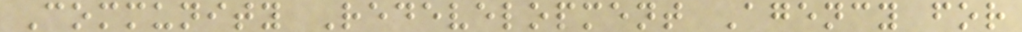Community Redevelopment Agency for
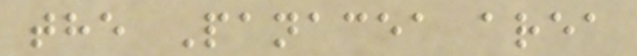the Panacea area
